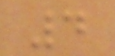4
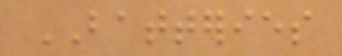BATTERIES
